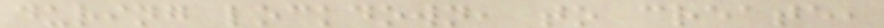during lockdown, to create,
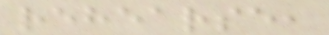rehearse,
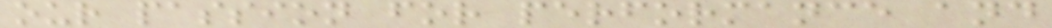our passion for performance and
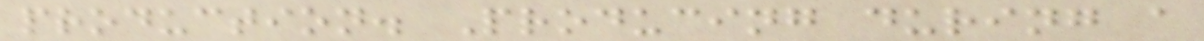production. Producing during a
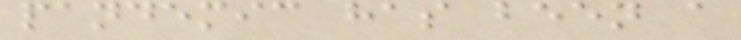pandemic has been a
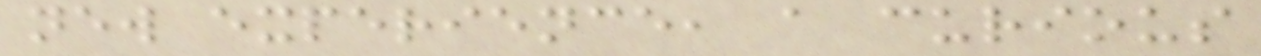new experience, a curious
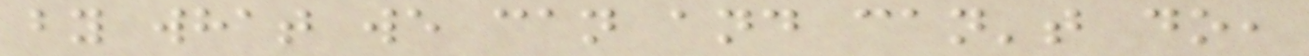by what we can and can't do,
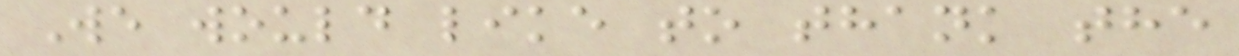We would like to thank the
